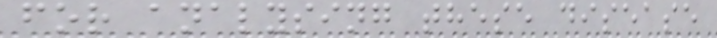for analysing these disease
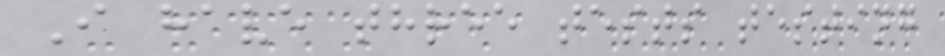I have three tests testing
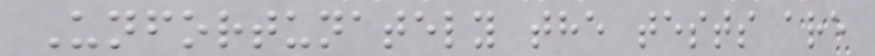Unfortunately the tests are
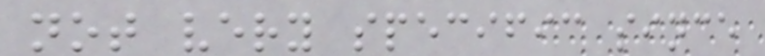not very specific since
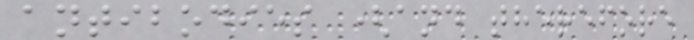antibodies (and therefore
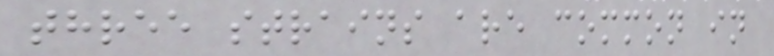three strains are common in
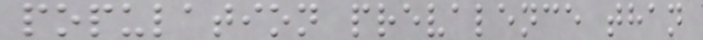population prevalence than
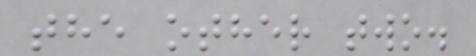the other two.
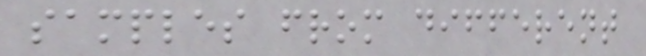samples from different
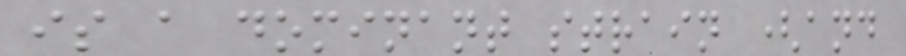is a dominant strain (and
